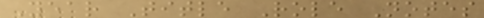Year Title Role Notes
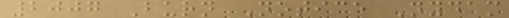2007 Burn Notice Nydam
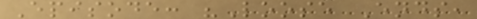Episode: "Loose Ends,
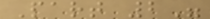Part 2"
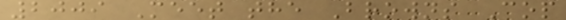2009 Meet the Browns Cop
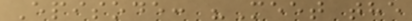Episode: "Meet the
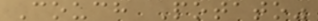Couch Potato"
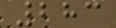283
